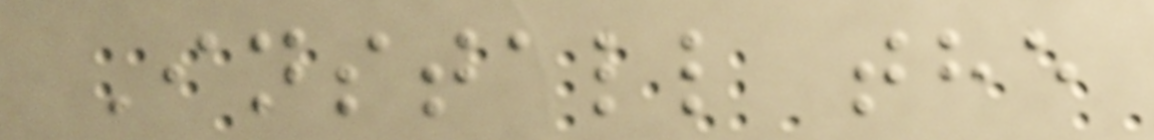Install the
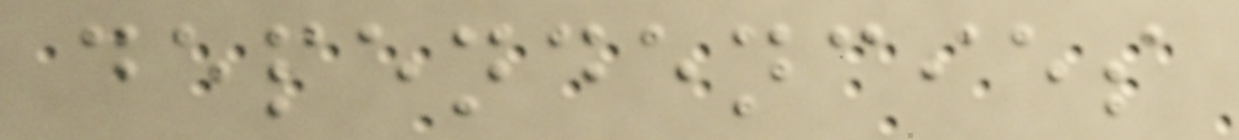dependencies
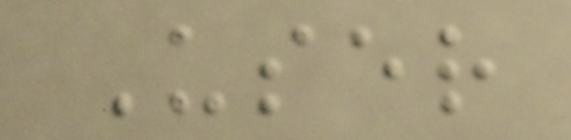User
